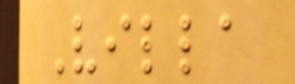Villa
